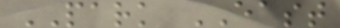PARK EAST
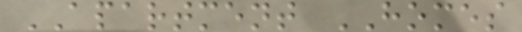APARTMENT HOMES
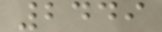2449
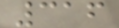316
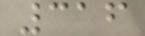316
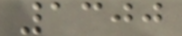1300
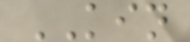KIN
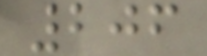206
